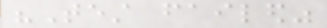"Test failed"
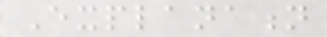Explanation
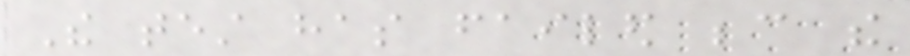The test has failed because the
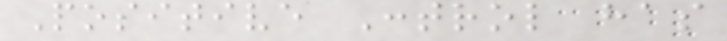Positive Control has
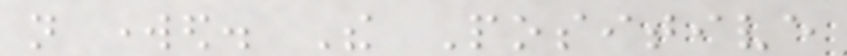not worked. The Positive
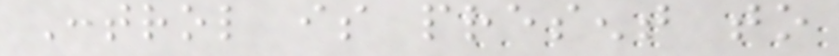Control is present to
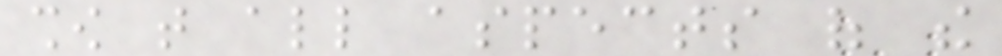show that all aspects of the
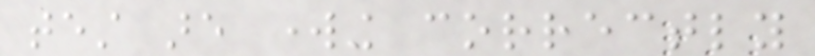test are working correctly
